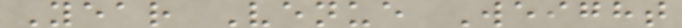Year Venue Weight
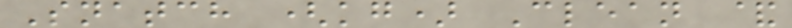Snatch (kg) Clean &
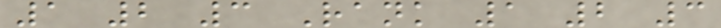1 2 3 Rank 1 2 3
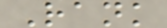Rank
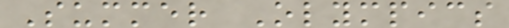Summer Olympics
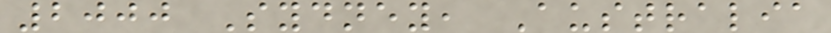2000 Sydney, Australia
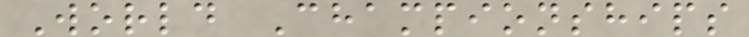World Championships
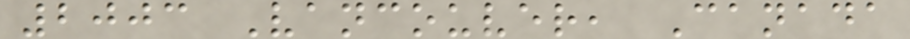2003 Vancouver, Canada
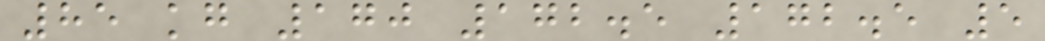85 kg 170 172.5 172.5 5
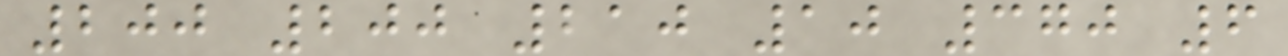200 200 210 10 370 6
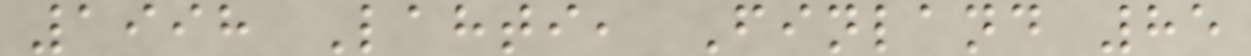1998 Lahti, Finland 85
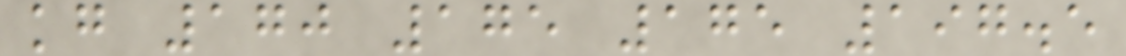kg 170 175 175 197.5
